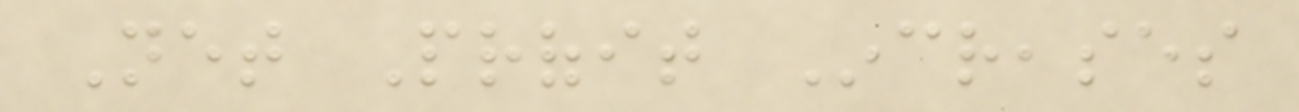Net Profit Increases
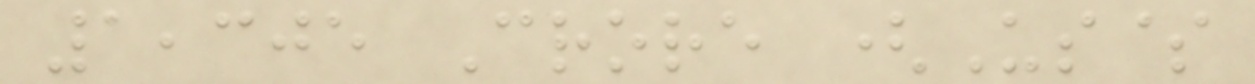1,305 Crore (Us$
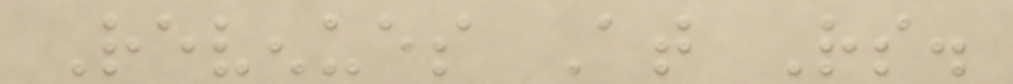Revenues At Rs.
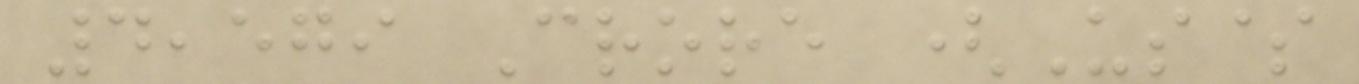4,579 Crore (Us$
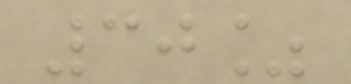30%
